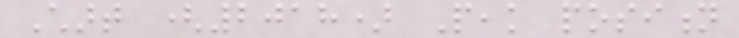Chart (2018) Peak position
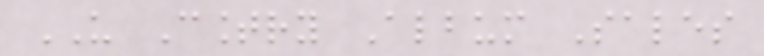US Country Album Sales
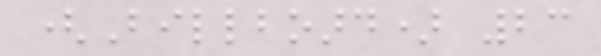(Billboard) 23
